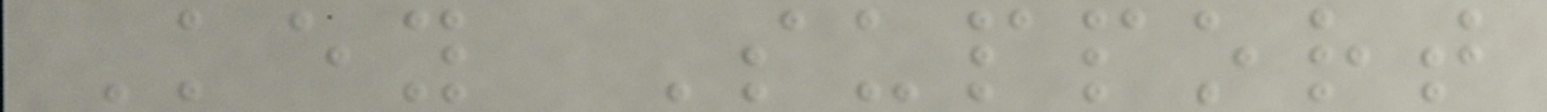Key Support
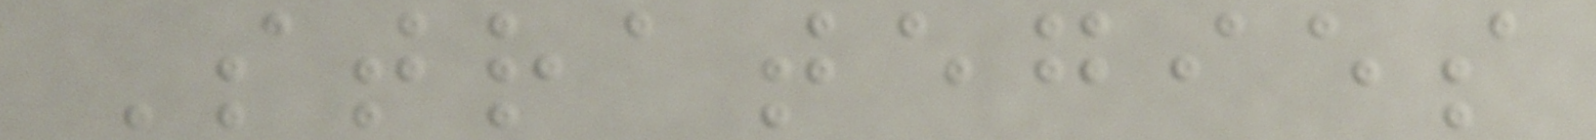Strategies
